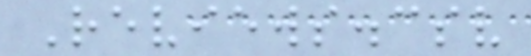Reviews.csv
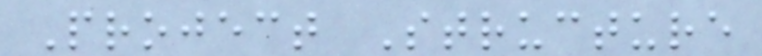Project Structure
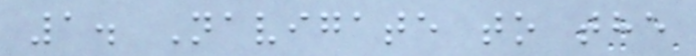1. Navigate to the
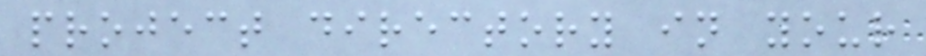project directory in your
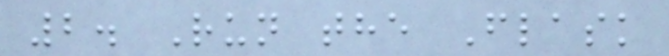2. Run the Flask
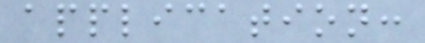application:
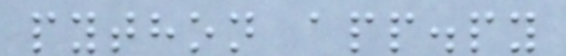python app.py
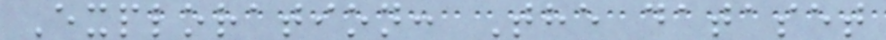Exploration: The dataset
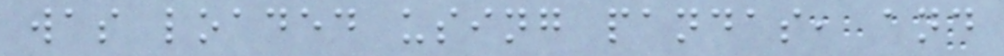was loaded using pandas, and
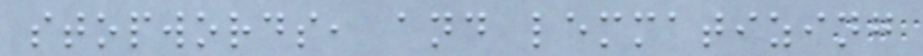stopwords, and lemmatizing
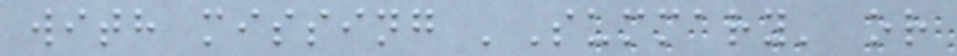with missing 'Summary' or
